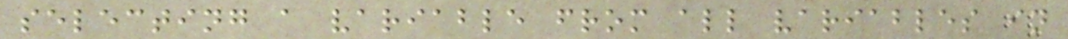selecting a variable from all variables in
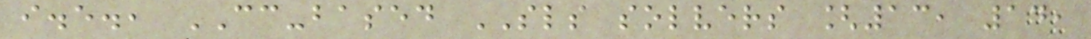i.e., CC-based SLS solvers [13, 14,
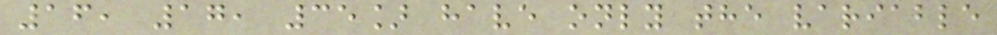16, 17, 35] have only the variable
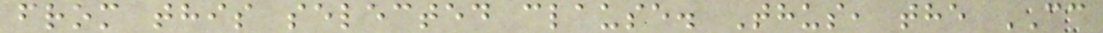from this selected clause. Thus, the CC
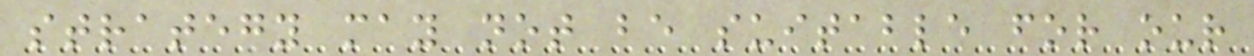strategy may not be suitable for our
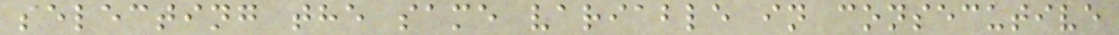selecting the same variable in consecutive
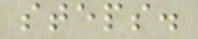steps.
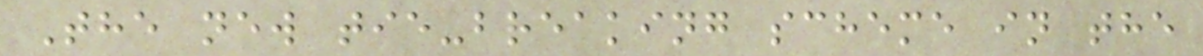The new tie-breaking scheme in the
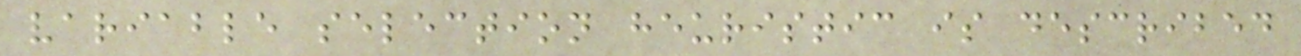variable selection heuristic is described
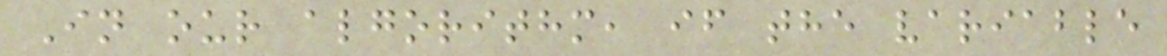In our algorithm, if the variable
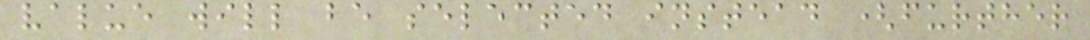value will be selected instead (further
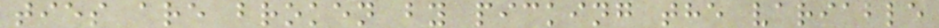ties are broken by picking the variable
